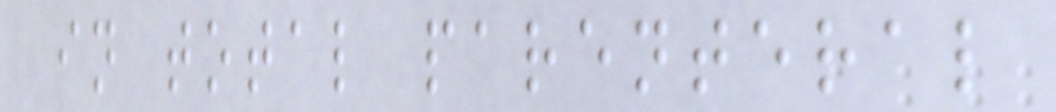in total parenteral
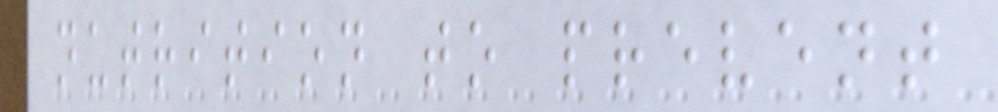nutrition to prevent
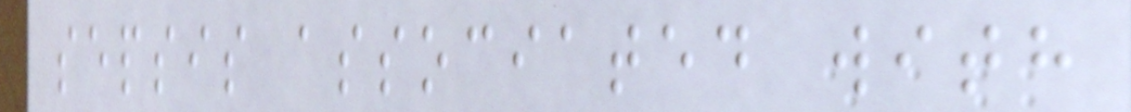sepsis associated with
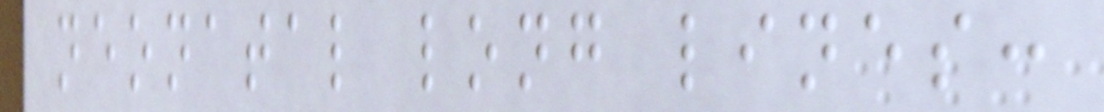neonatal long lines:
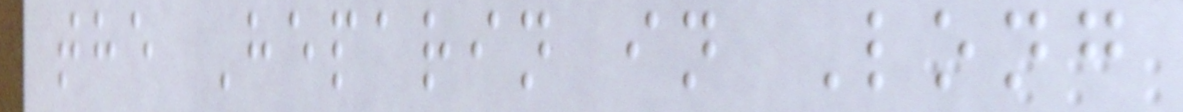the Heparin in Long
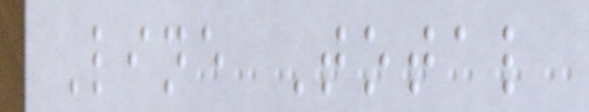Line Total
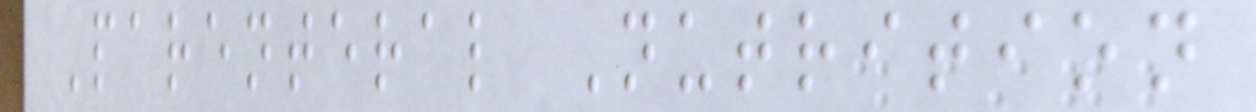Parenteral Nutrition
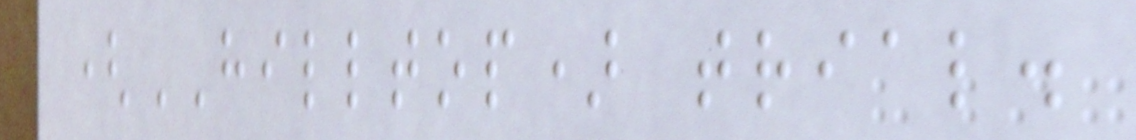(HILLTOP) trial.
